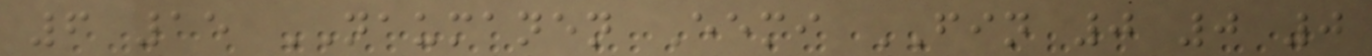6 15 NAUMANEN Eemi FIN 0 0 0
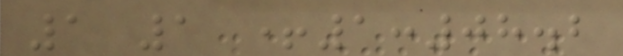1 1 +1:08.2
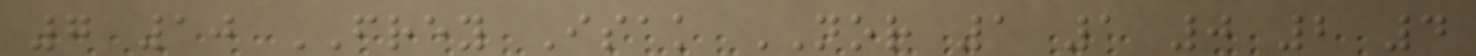7 10 FREY Isak NOR 1 1 0 2 4
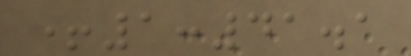+1:41.1
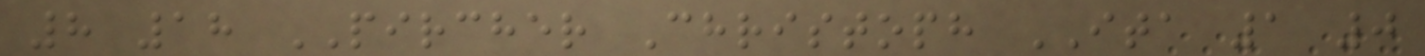8 18 PIRCHER Christoph ITA 1 0
